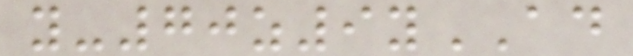y-70z9yAD
